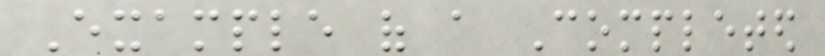Example of a Completed
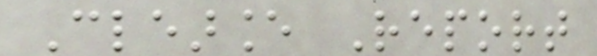Clearance Report
